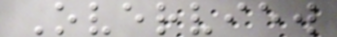Overview
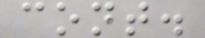cont.
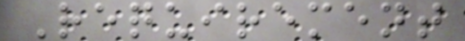Requirement
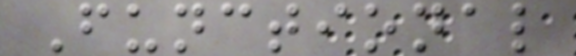Functional
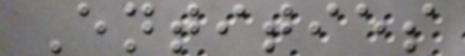Entities
